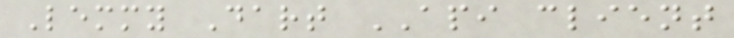Lemmy Dart API client
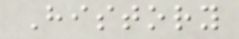History
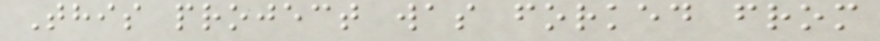This project was forked from
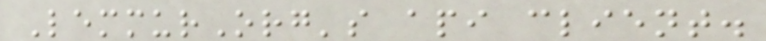LemmurOrg's api client.
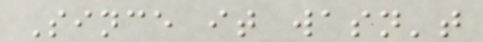Since it wasn't
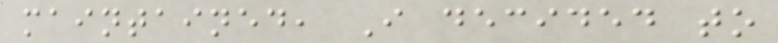maintained, I decided to
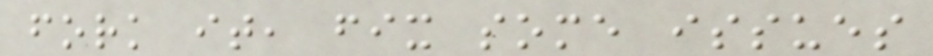fork it, fix some issues
